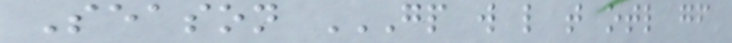Season GP W L T OTL GF
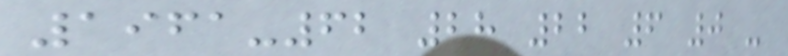1961-62 28 22 6 0 -
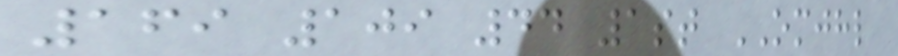169 109 44 1st OMJHL
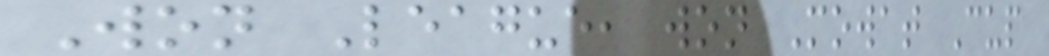Won League, won Mowat Cup
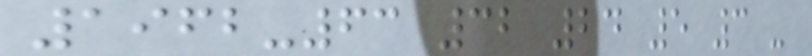1962-63 32 24 5 3 -
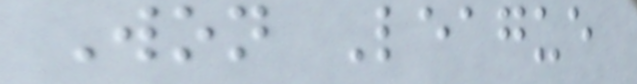Won League
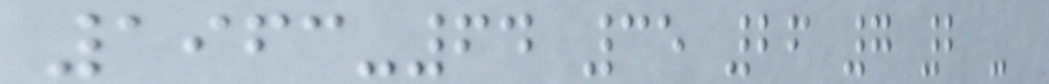1963-64 35 26 7 2 -
